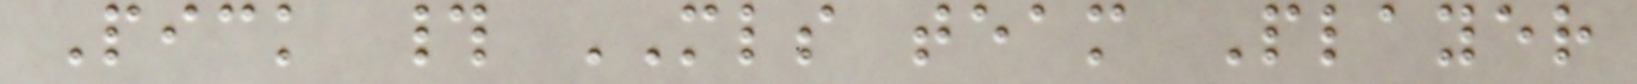Pick # MLS team Player
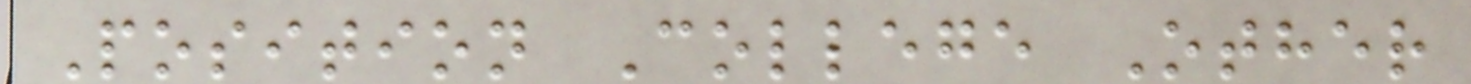Position College Other
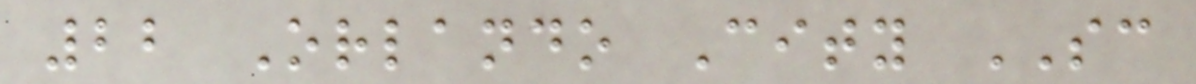22 Orlando City SC
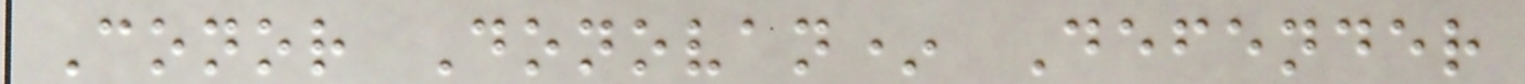Conor Donovan* Defender
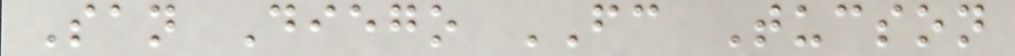San Diego FC Tucson
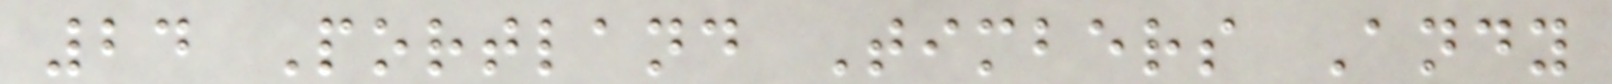24 Portland Timbers Andy
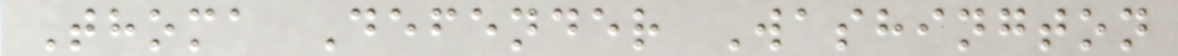Thoma Defender Washington
